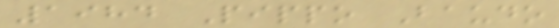1984 Pippo Baudo
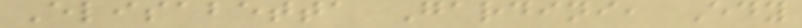Elisabetta Gardini, Edy
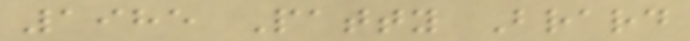1985 Patty Brard
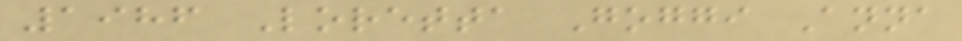1986 Loretta Goggi Anna
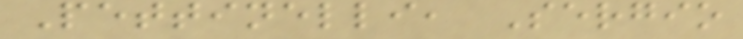Pettinelli, Sergio
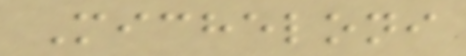Micheloni
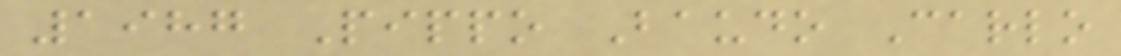1987 Pippo Baudo Carlo
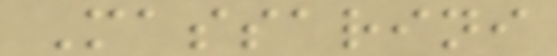Massarini
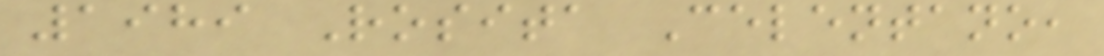1989 Rosita Celentano,
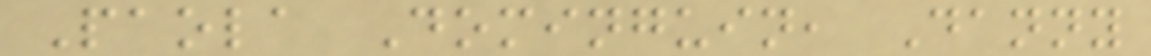Paola Dominguin, Danny
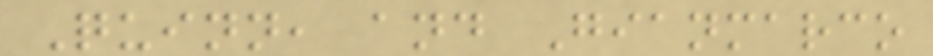Quinn, and Gianmarco
